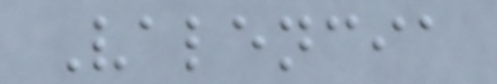Valencia
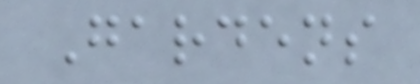Gardens
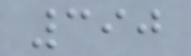390
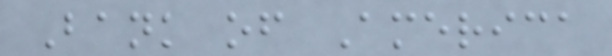Bank of America
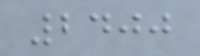2400
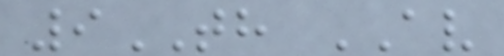9TH AV
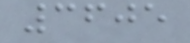3605
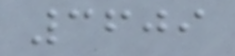3609
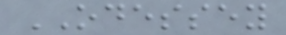ODESSEY
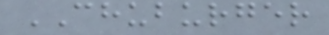CHUBURGER
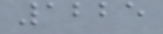1225
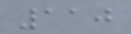110
